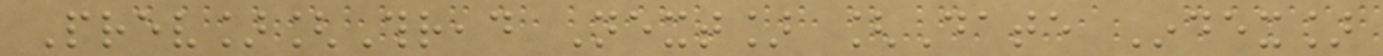Prev][Thread Next] [Date Index]
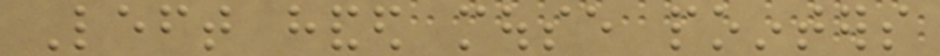Left handed mouse pointers
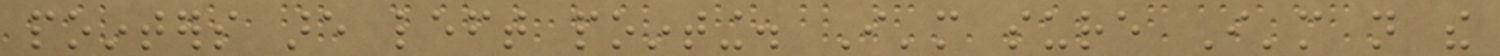pointers are left pointing. I'm sure I'm not the
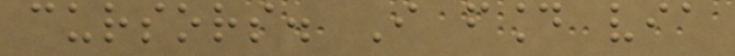cursors. I found via
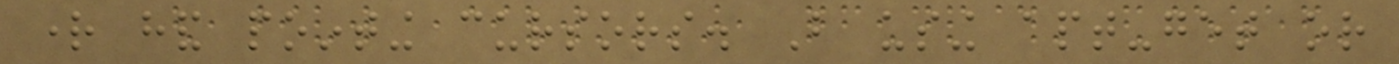right hand pointing cursors. But using apt-get or
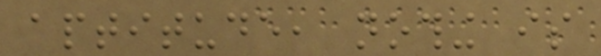aptitude, nothing is
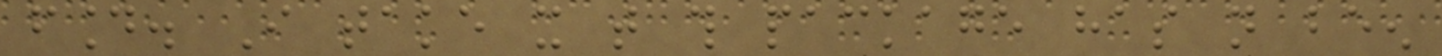found. I take it that this package has not been
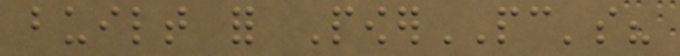built for PowerPC's?
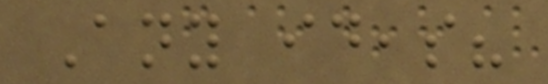Any ideas?
